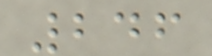246
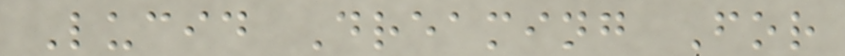Lucid Dreaming For
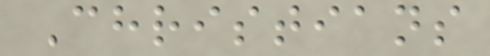Christians
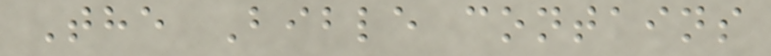The Bible contains
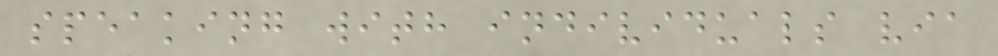speaking with individuals via
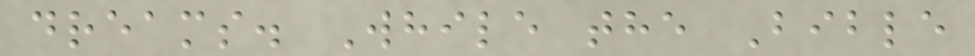dreams. While the Bible
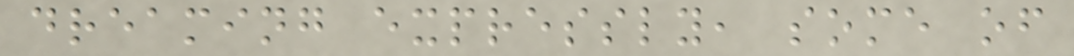dreaming expressly, some of
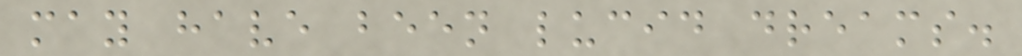may have been lucid dreams.
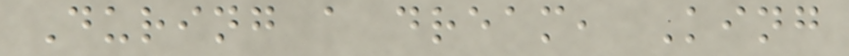During a dream, King
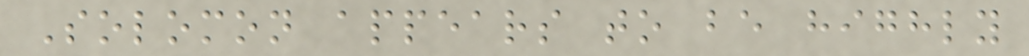Solomon appears to be highly
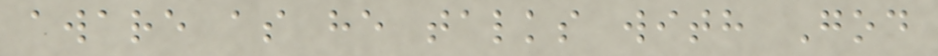aware as he talks with God
